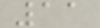11
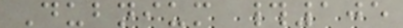Dubnium #105
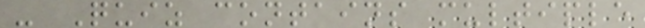- Quiz contains multiple
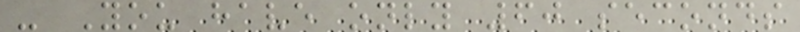- You have only 60 seconds
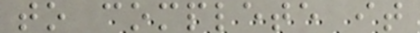to complete it
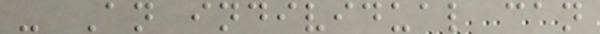- An individual can
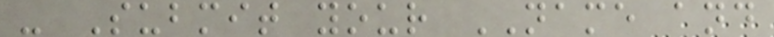- Submit your NAME and
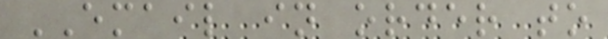EMAIL in order to
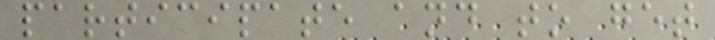participate and to get
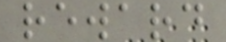reward
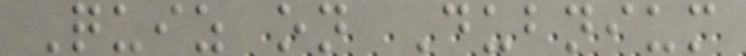Quiz on Dubnium
